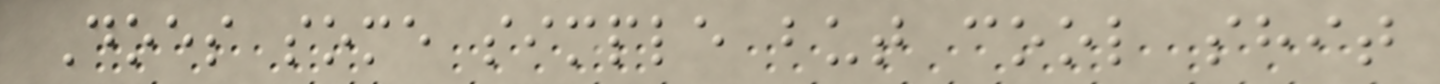Does some simple but cool shit
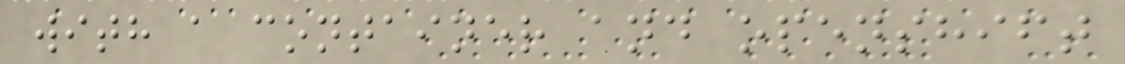with a container and openshift
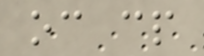oc cp
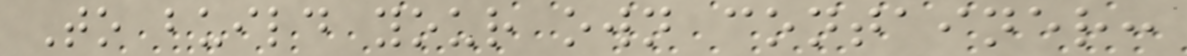To build your own container:
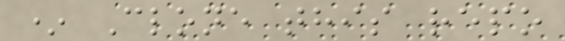* Clone this repo
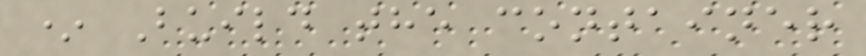* Build the container
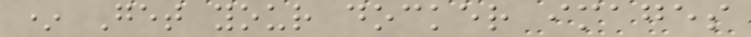* Get your docker images
